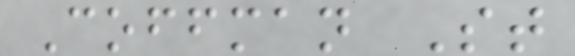Coffman St
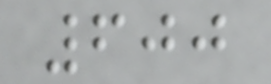600
